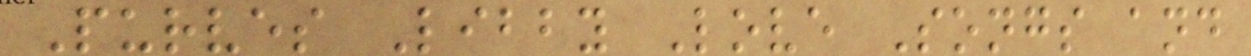Purves Libby Love Songs and
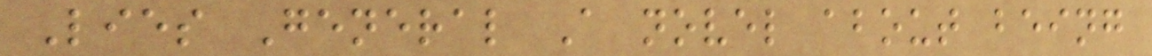Lies General A novel about being
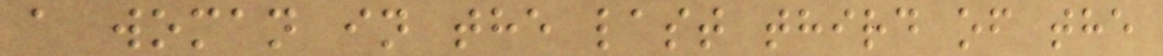a woman in the last third of the
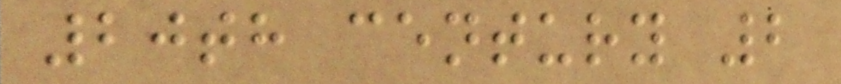20th century 2
